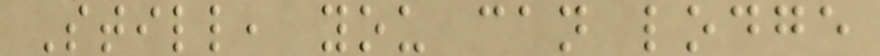Still, you can lodge
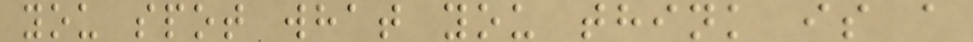you spot what you think is a
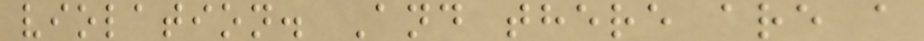violation. And there are a
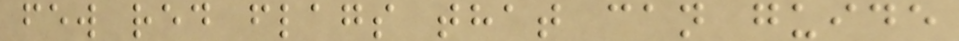few red flags that can guide
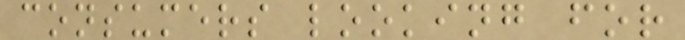consumers looking for
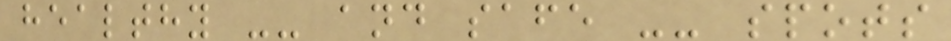healthy -- and safe -- spots
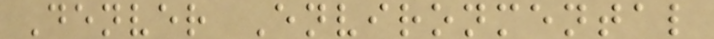Denver Environmental
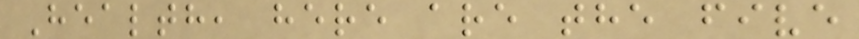Health, here are the five
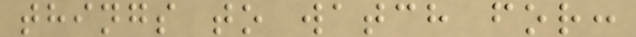things to watch for:
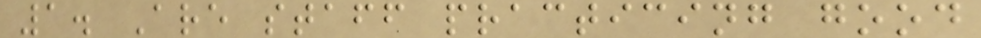1. Are staff practicing good
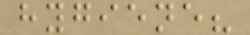hygiene?
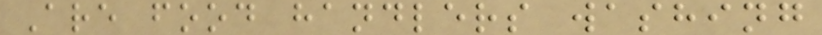Are food handlers washing
